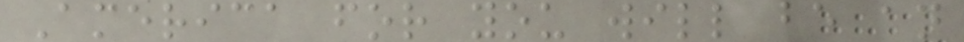America for you will be an
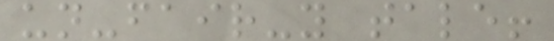un-fair-y tale!
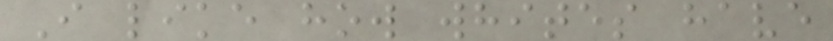I like how whites have
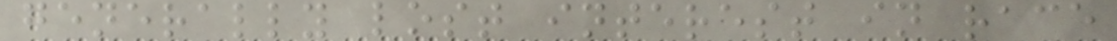generally lost interest in race
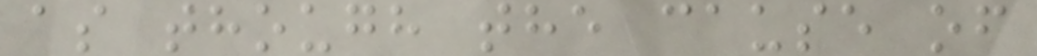as though the cause of
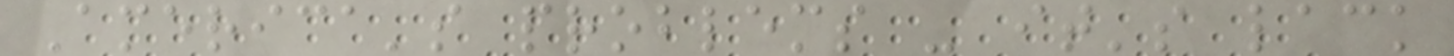America's problems - it's lack
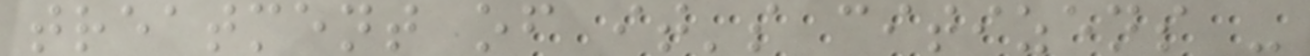treatment of it's citizens -
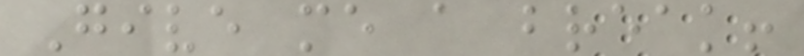Give me a break!
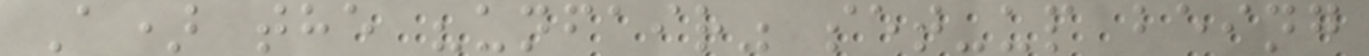A) the "unfair" set-up being
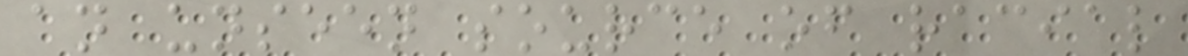an unseen source of racial
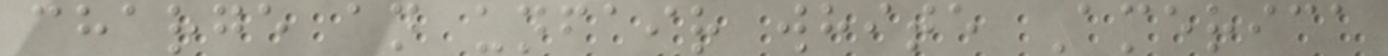charge an unfair white America
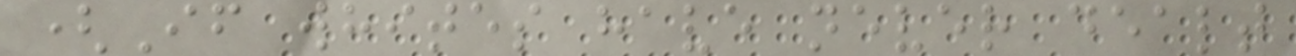(If whites have never dealt
